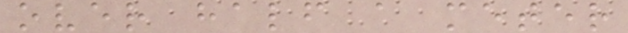over half a meter
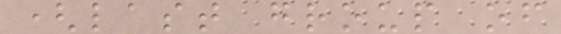(last group of
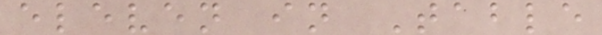eleven in Table
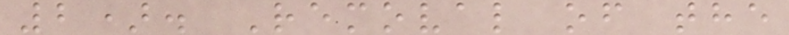2). Removal of the
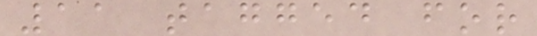11 tagged for
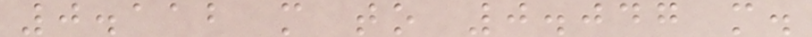0.112 m to 0.047 m.
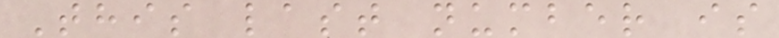This last number is
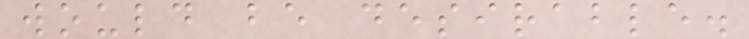would be desirable.
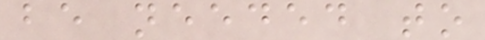be needed to
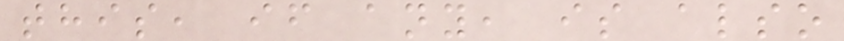this, if any, is also
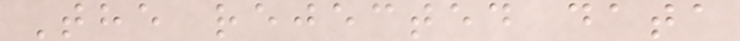The rejected data
